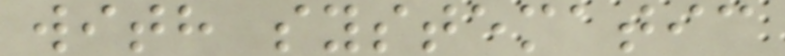with systematic
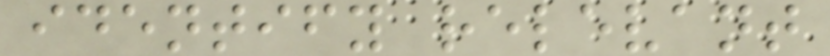identify relevant
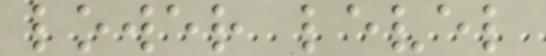lower level
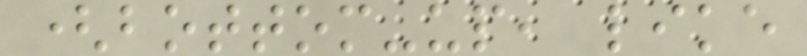(bottom-up, like
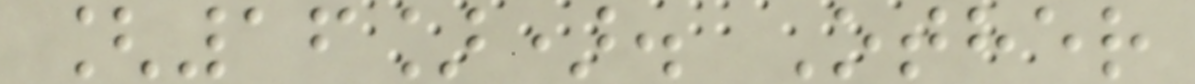[16]). Other
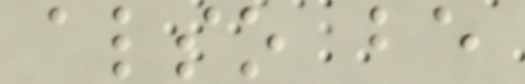also be
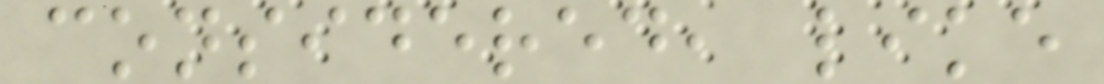considered, like
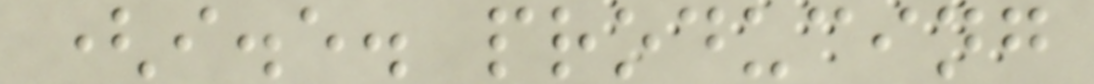(i.e. producing
